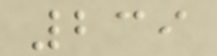239
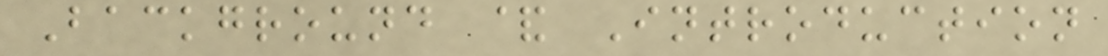Background & Introduction
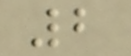2
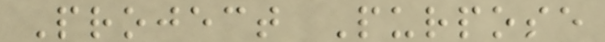Project Purpose
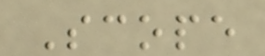Scope
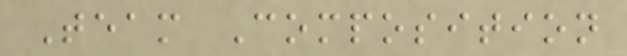Team Composition
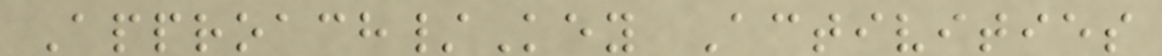Approach/Key Activities
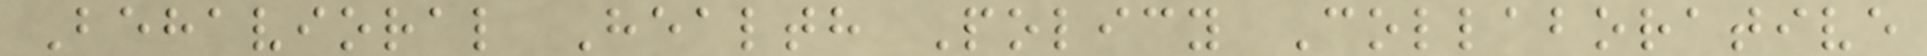Behavioral Health Policy Collaborative
